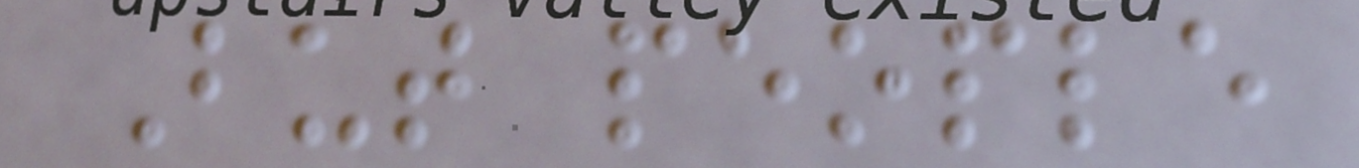But people
